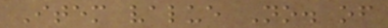Item value No. of
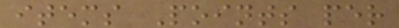items Points per
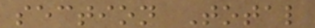section Total
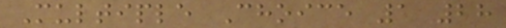Multiple Choice 1 28
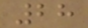28
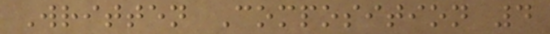Written Composition 4
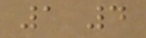1 4
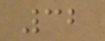32
